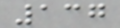137
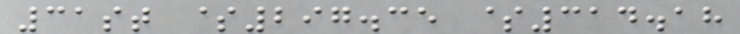31st $297.35 $314.18
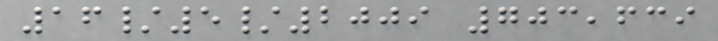16/5/2009 703,639
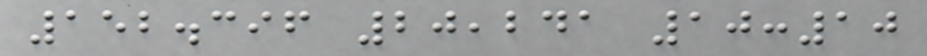152.396 20,241 10:10
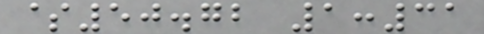$50.72 1:31
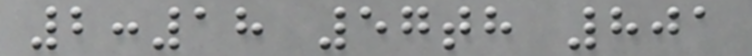2:18 57th 801
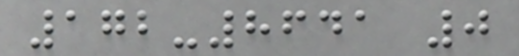172-8641 0
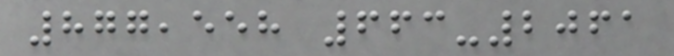877,558 663-2061
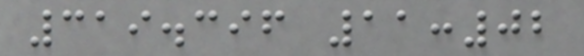319.396 11:02
